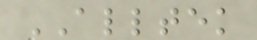ALLTEK
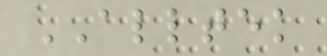ALLTEK
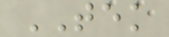TEK
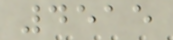4515
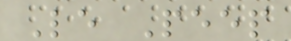Le Peep
